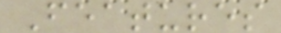Features
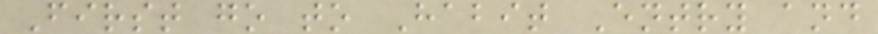First go to Habit Entry and
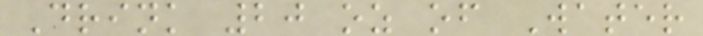Drink 20 oz of Water
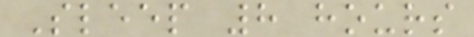Sleep 8 hours
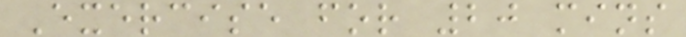Exercise for 20 mins
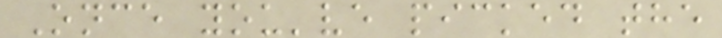Once you've picked the
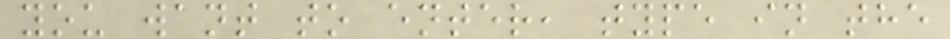you want to enter, type in the
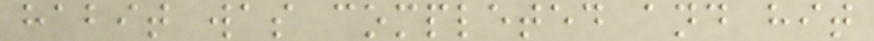habit was completed and hit
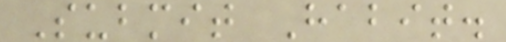Submit Habit.
